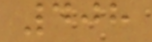408
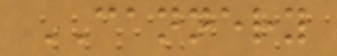CANNERY
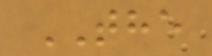THE
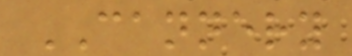CANNERY
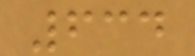634
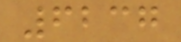6237
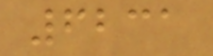6231
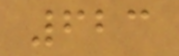623
